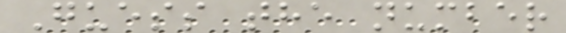Guess the number
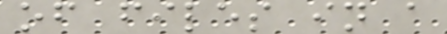of files in a
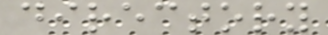directory
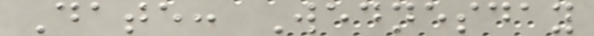Date: Wednesday
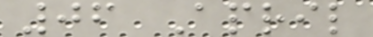06 April
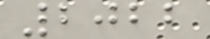2022
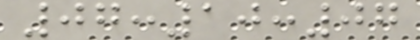07:10:07
